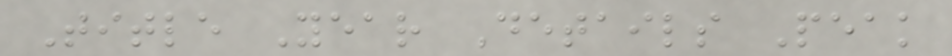Title Year Details Peak
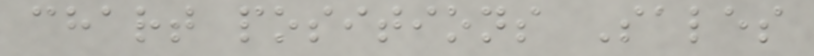chart positions Sales
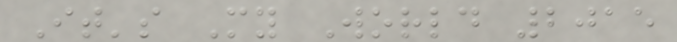It's My World 2015
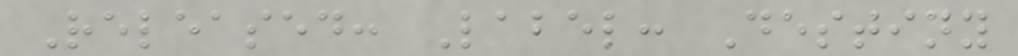Released: Label: Destiny
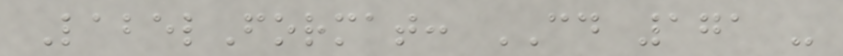LabelFormat: CD 171 -
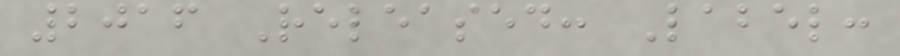2016 Released: Label:
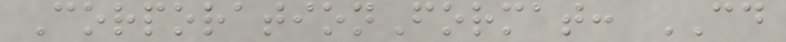CorporationFormat: CD
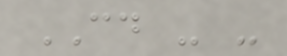CD - -
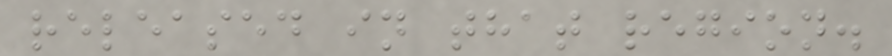released in that region.
